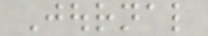Journal
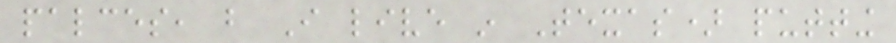palces, but I live in Texas) putting
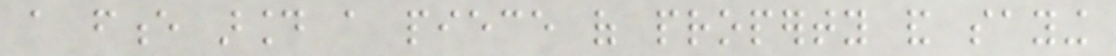a fence around a piece of property and saying
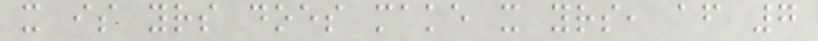it is yours does make it yours, after 7
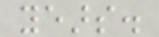years.
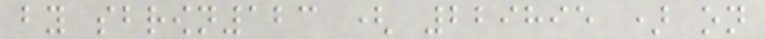by sbrown123 ( 229895 ) on
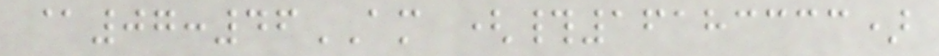@07:46AM (#16183333)
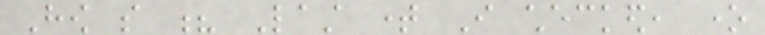How so ? Last time I checked, one
